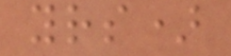yrs)
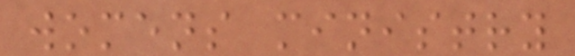womens ministry
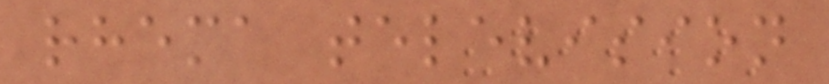rhema television
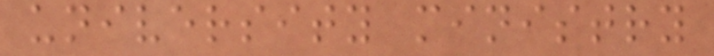university ministry
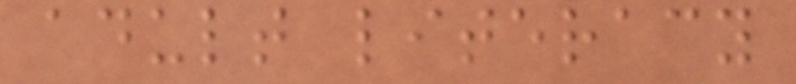adult literacy
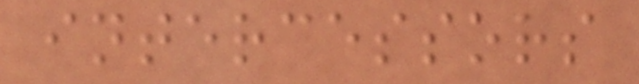intercessors
